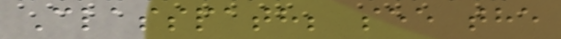Classpath; see the
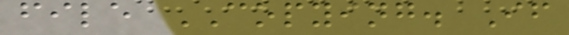file COPYING. If
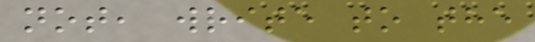not, write to the
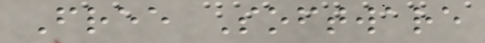Free Software
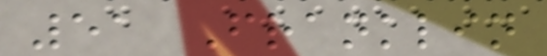51 Franklin
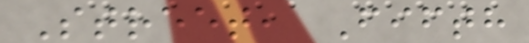Street, Fifth
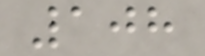108
